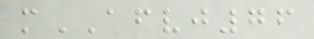mAFVJ76
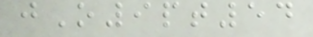jO9pt54
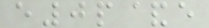e0p&e
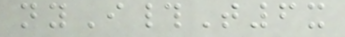nyI#T6x
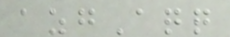azgAqq
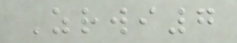Zrwi7
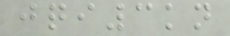jqi3kn
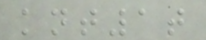knt1t
